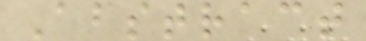Abstract
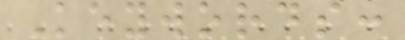Keywords:
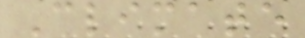Climate
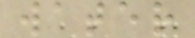water
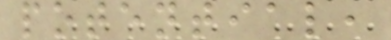potential,
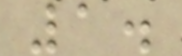1.
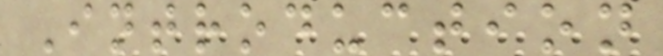Introduction
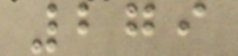279
